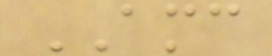AMC
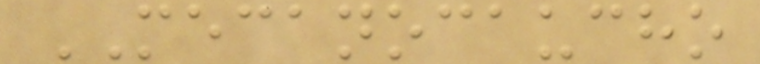MECANOCAUCHO
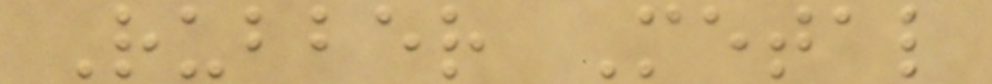Rubber Metal
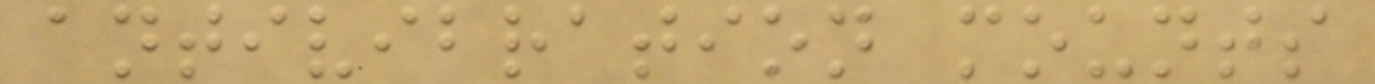antivibration mounts
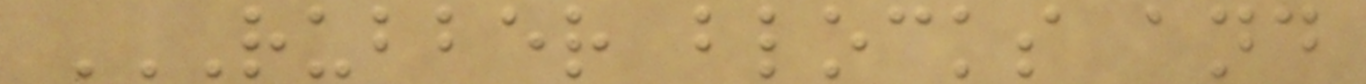RUBBER BLOCKS AND
